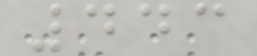443
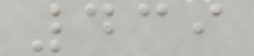439
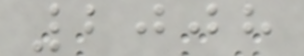2008
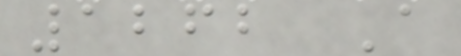1262 A
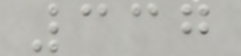337
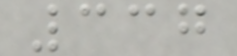337
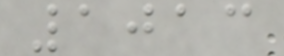1013
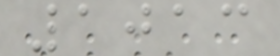1013
